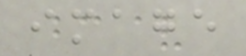image
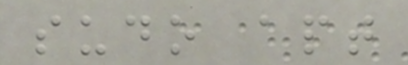sudo apt
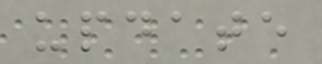update
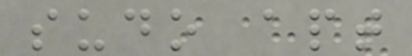sudo apt
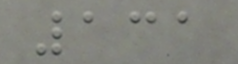131
